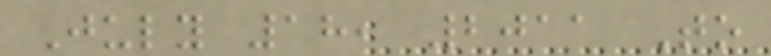July 18, 2011 To
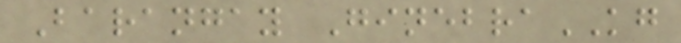Barangay GinebraKG
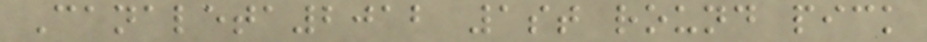Canaleta2012 1st round pick
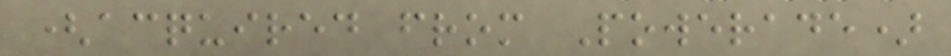(acquired from Powerade)
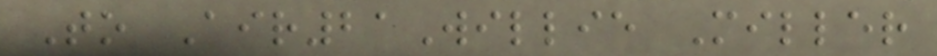To Air21Willie Miller
